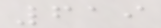619
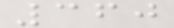360
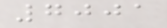7001
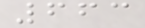663
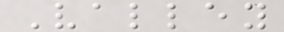Valley
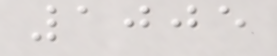1005
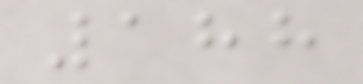188
